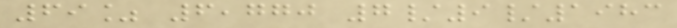69% 6,770 7/9/1983
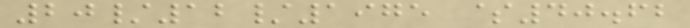20/12/1975 $40.62
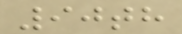90th
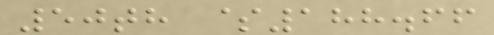50th $188.66
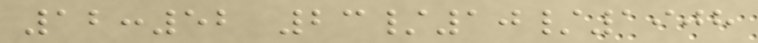12:52 23/10/1908
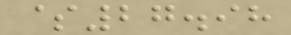$27.98
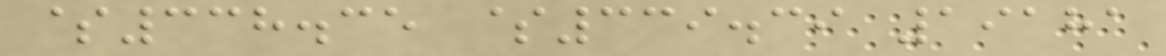$338.35 $339.39 19181
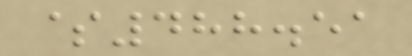$488.51
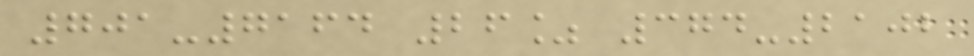701-7164 26% 374-2102
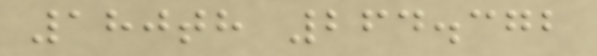180th 264.372
